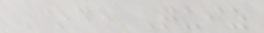Code Quiz
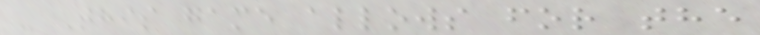- This game allows for the
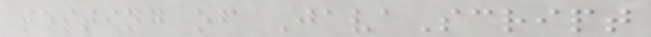testing of JavaScript
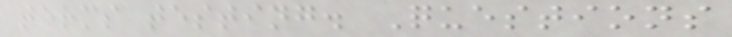terms testing. Questions
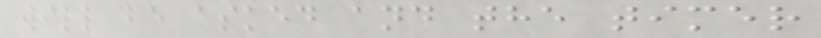will be asked and the timer
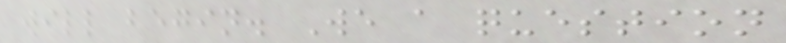will begin. We a question
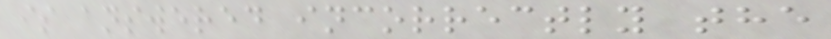is answered incorrectly the
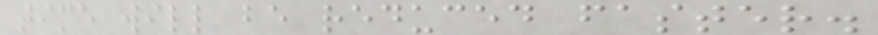time will be reduced faster.
